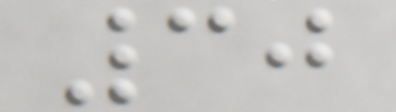30
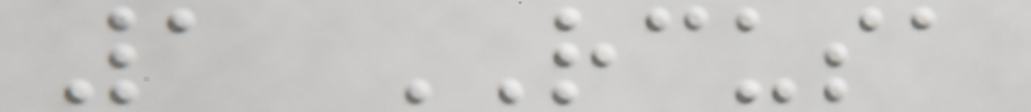1 RCUSA
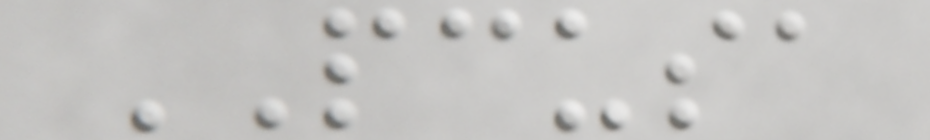PCUSA
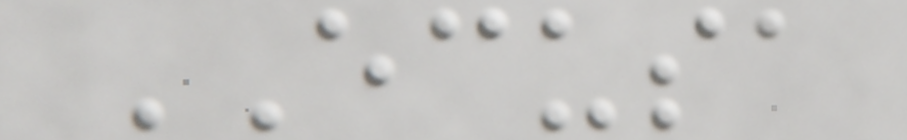ECUSA
